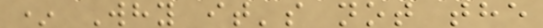* Why it's not the
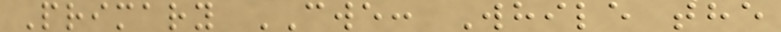Primary CWE: While the
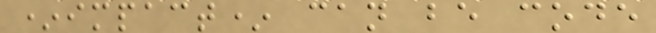*impact* can be code
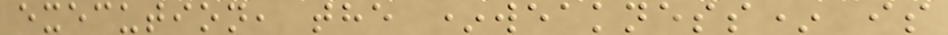execution, the *weakness* is
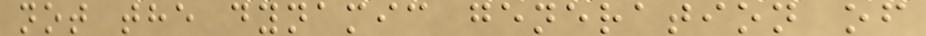not the dynamic generation of
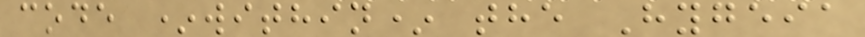code *within* the Hygeia
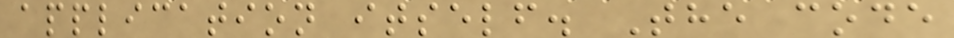application itself. The code
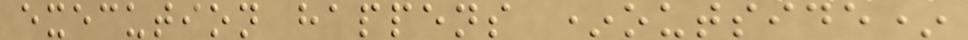execution happens *outside*
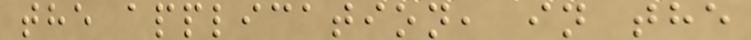the application, in the
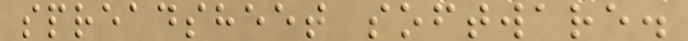spreadsheet software.
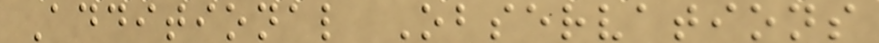Additional Observations
